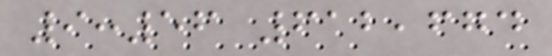9:56 612,674
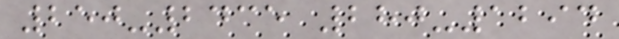250-2435 280-1294
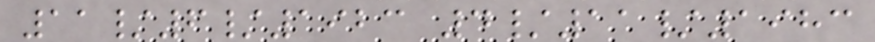11/6/1923 4/11/1983
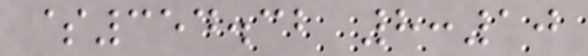$354.32 8:10
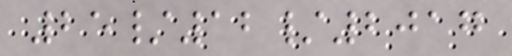25/12/2017
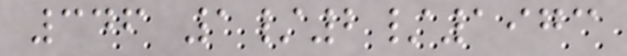346 1/2/1973
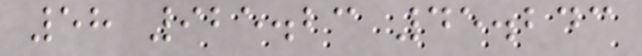58 925.23 45.243
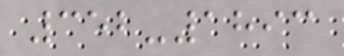352-1893
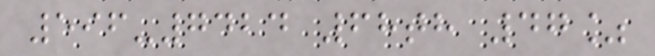596-7424 68th 47%
